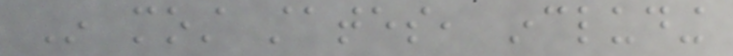In most states, including
